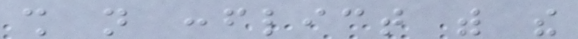shall not conflict with the
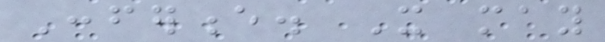Conference. It may
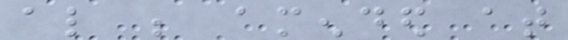also be amended at
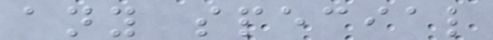any special
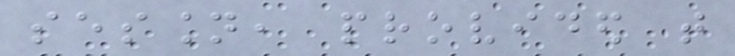session, provided that
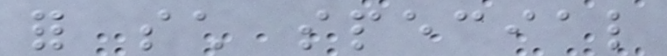for such special
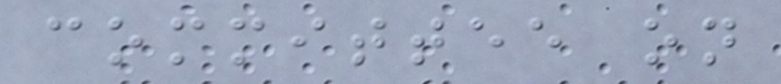committee on
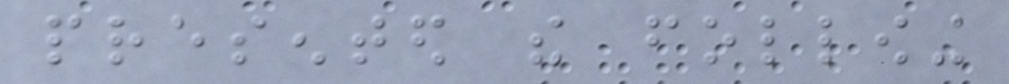presented the following
